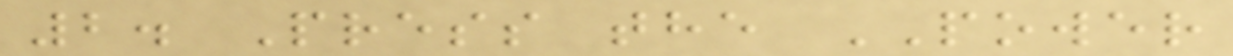2. Press the POWER
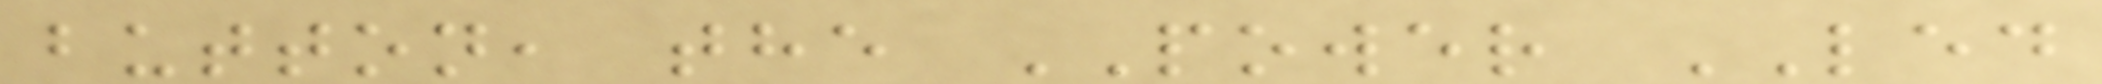button, the POWER LED
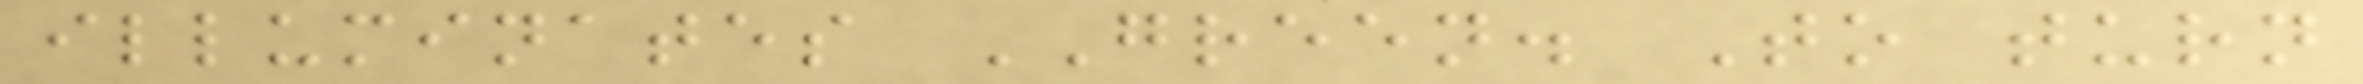illuminates GREEN. To turn
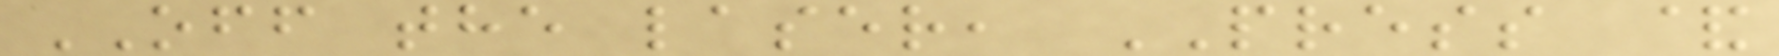OFF the laser, PRESS &
